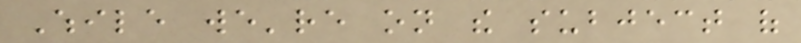While we're on the subject of
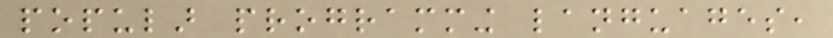popular programming languages,
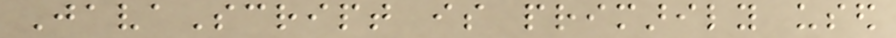JavaScript is primarily used
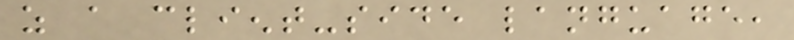as a client-side language,
